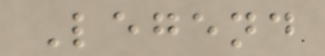Legend
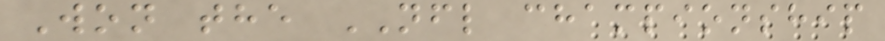Won the NFL championship
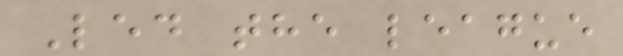Led the league
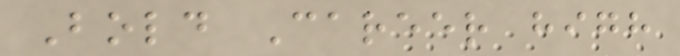Bold Career high
